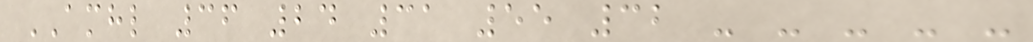AMHL 36 24 31 55 32 - - - - -
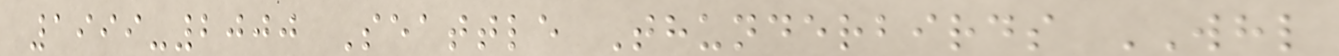1999-2000 Seattle Thunderbirds WHL
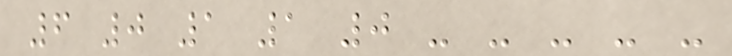6 0 1 1 0 - - - - -
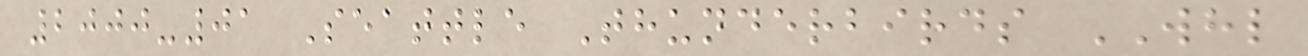2000-01 Seattle Thunderbirds WHL
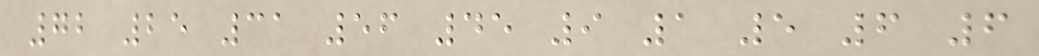72 25 31 56 45 9 1 5 6 6
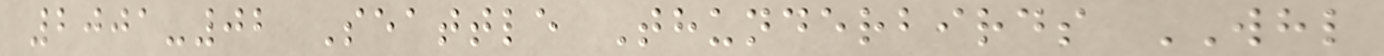2001-02 Seattle Thunderbirds WHL
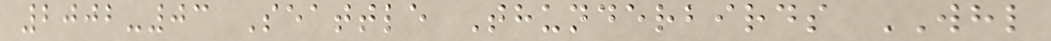2002-03 Seattle Thunderbirds WHL
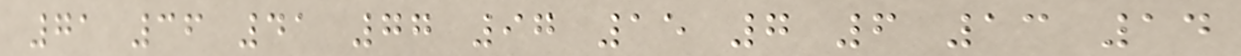71 36 41 77 97 15 7 6 13 14
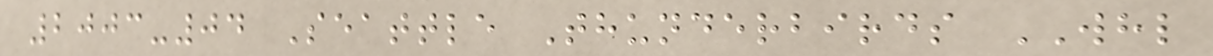2003-04 Seattle Thunderbirds WHL
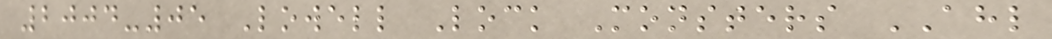2004-05 Lowell Lock Monsters AHL
